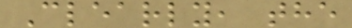Clearly, the
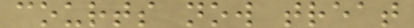courts now treat
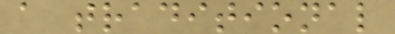a traditional
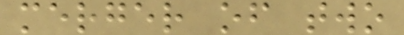merger of two
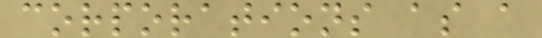corporations as a
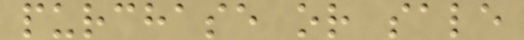purchase or sale
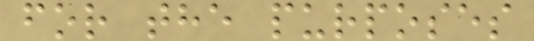for the purposes
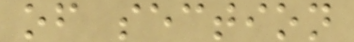of section
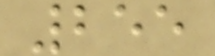255
